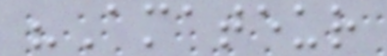"Amateur
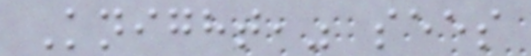Knight," sees
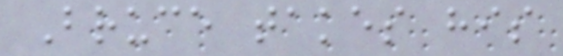Bruce takes his
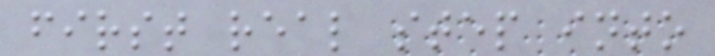first real step into
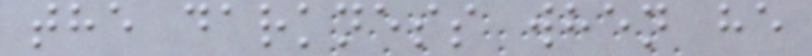the darkness when he
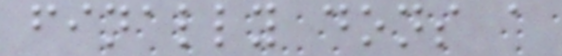finally dons a
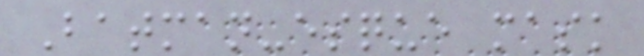Batman-esque mask
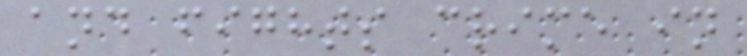and fights crime in
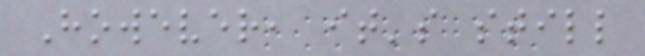However, it's still
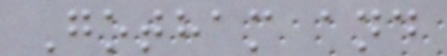Gotham and
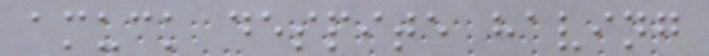amuck despite having
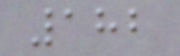182
